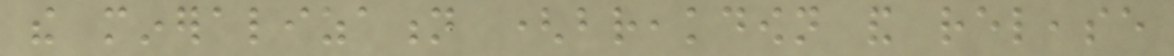the mineralization (breakdown and release
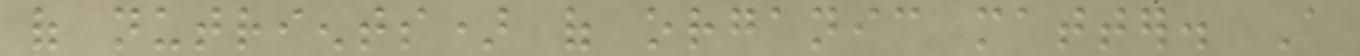of nutrients) of organic matter. A
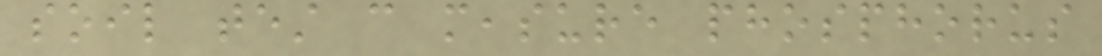soil test can measure phosphorus
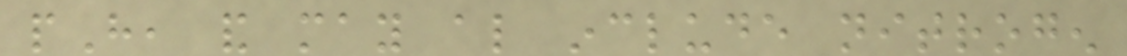pH, and may also include nitrogen
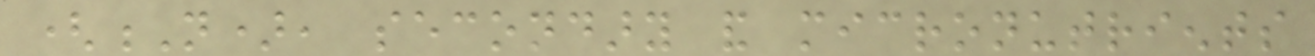(N), secondary and micronutrients
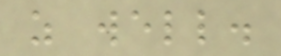as well.
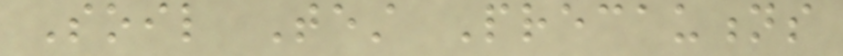Soil Test Precautions
